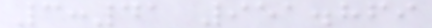3:41 951.869
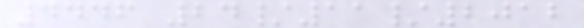4446 24/11/2012
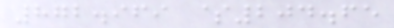872.969 $204.65
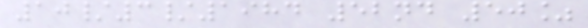10/3/1984 52nd 50%
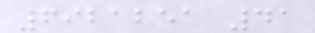6921251 41
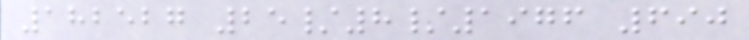182527 25/8/1976 690
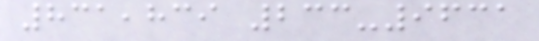831,839 233-9631
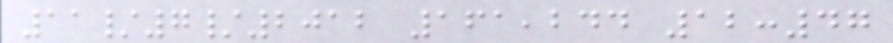11/7/2012 161,244 12:47
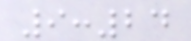9:24
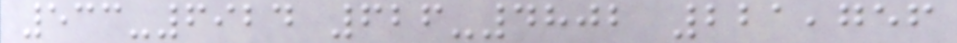533-6924 626-4802 221,756
